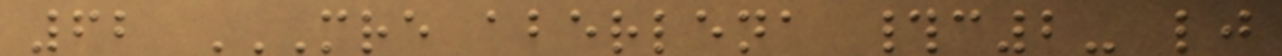62 MRE ABERLENA #C2- LJ
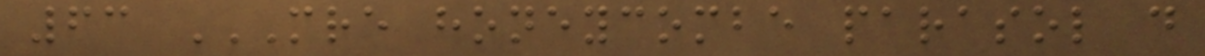63 MRE HONEYCOMBE PARASOL D
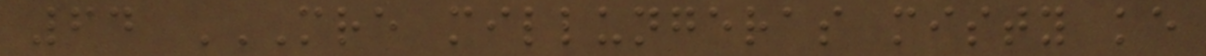64 MRE MILLUNGERAS MISTY KE
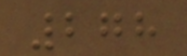278
